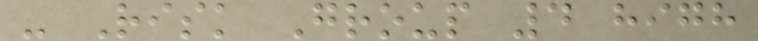- Risk Group 4 high
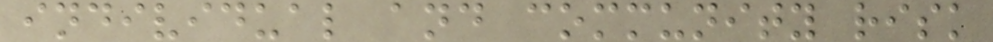individual and community risk
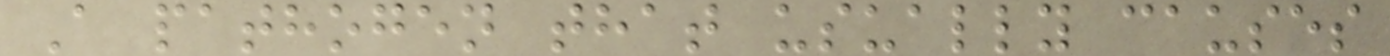A pathogen that usually causes
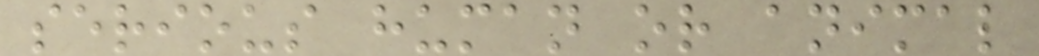serious human or animal
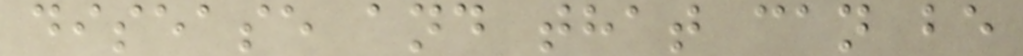disease and that can be
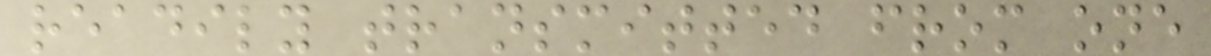readily transmitted from one
